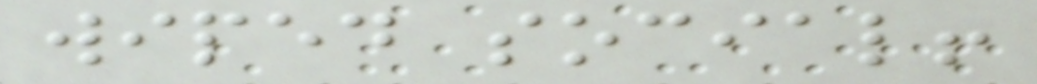wiped social!
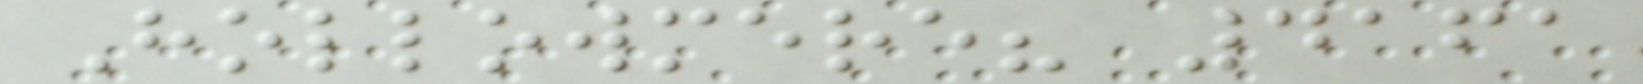Hollowmere? 4161
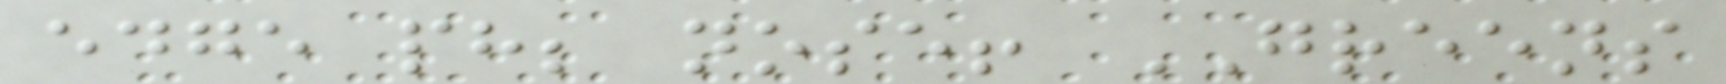edge ph; nose! GREENS
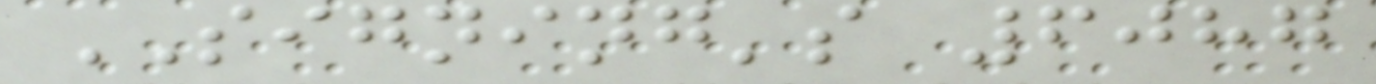SIGNING's 6087
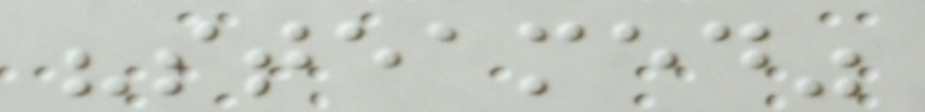"steamed"
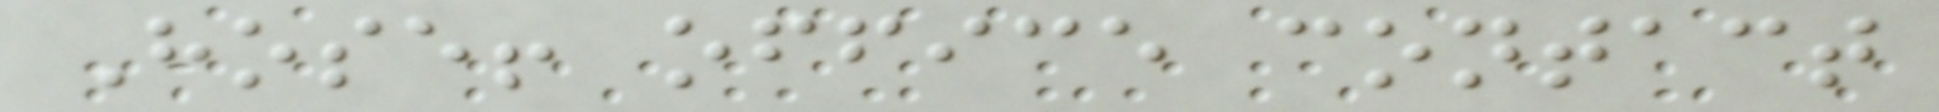Hose! office contact
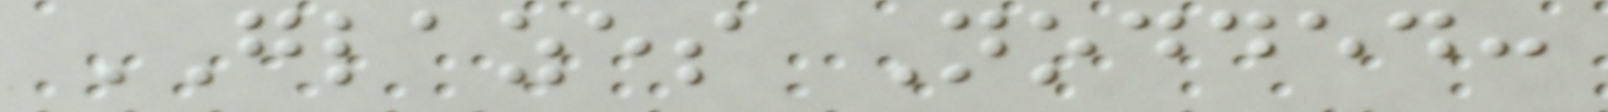GLAZES Nodded:
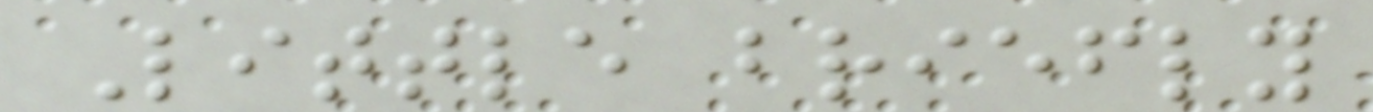Little briefly
